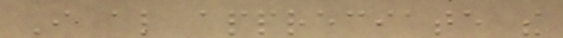I also appreciate the
